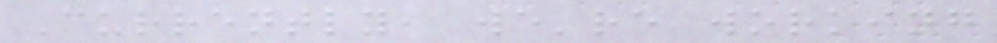Currently, we're working
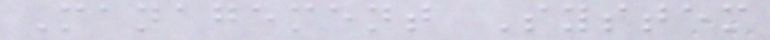Management System
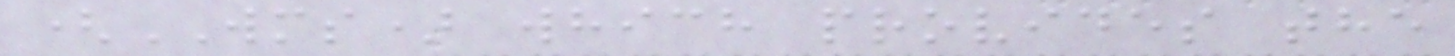(WMS) which provides the
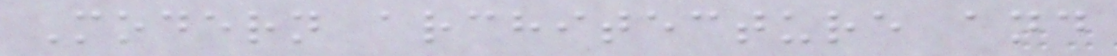Modern architecture and
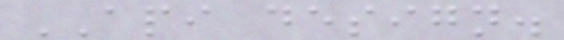API design.
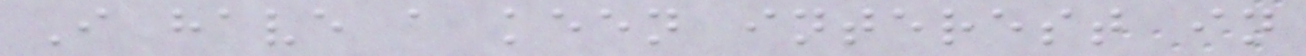I have a keen interest in
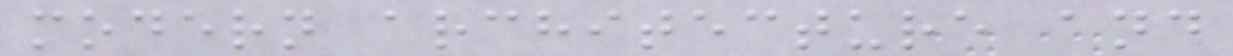modern architecture and
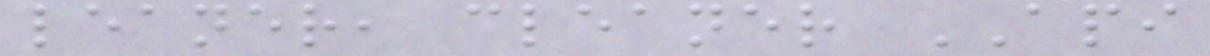leaner, cleaner API
